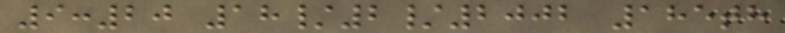9:20 18/2/2002 185th
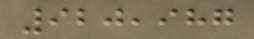920,987
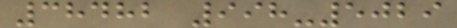38482 998-5029
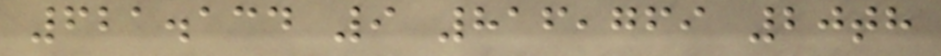621.134 9 816,769 20th
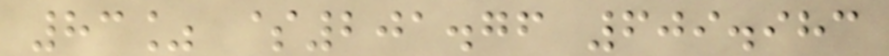83% $201.76 609.983
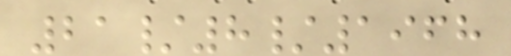21/8/1968
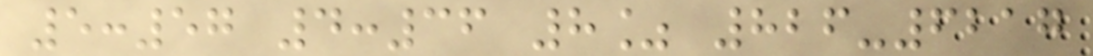5:57 4:36 8% 826-6217
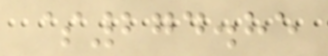$274.85
